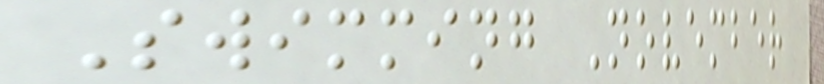Swimming November
